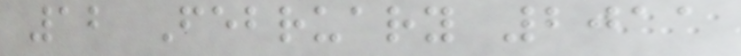12 February 2011
